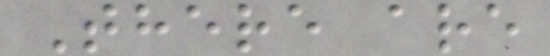There are
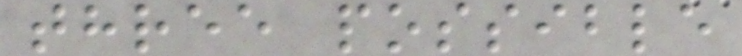three possible
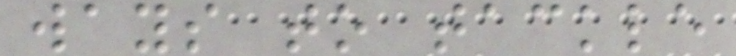ways to tackle
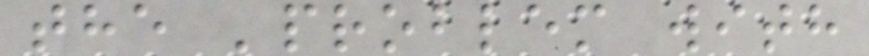the 'problem with
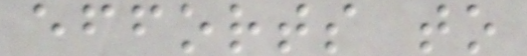efforts to
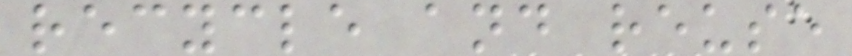recycle and reuse
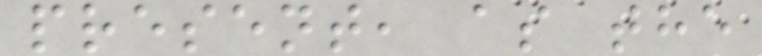present, as the
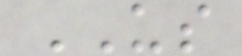US
